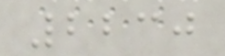2230
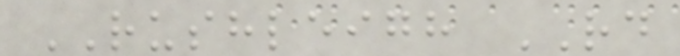RUSHLEIGH RD
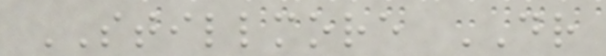STILLMORE DR
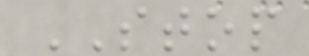STOP
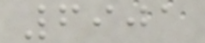6901
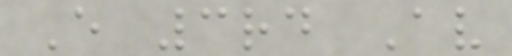E 3rd Av
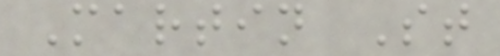Martin St
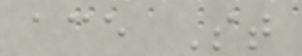ace St
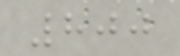800
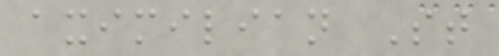aximilian St
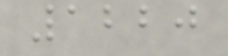1220
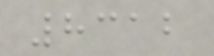8312
